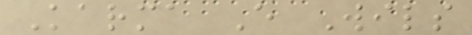Karma E Wils
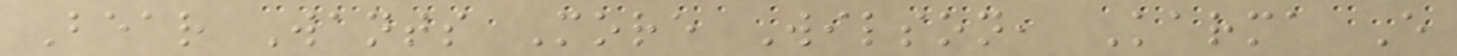Bear Wants More Wilson, Karma E
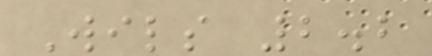Wils 2.2
